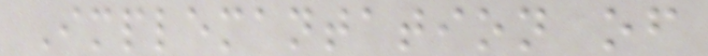Implemantation of
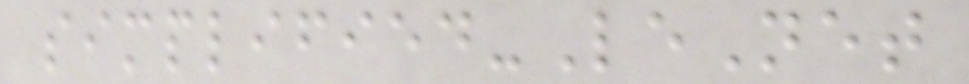simplified-LeNet
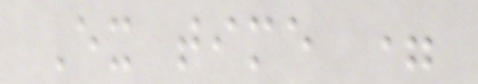Ex time =
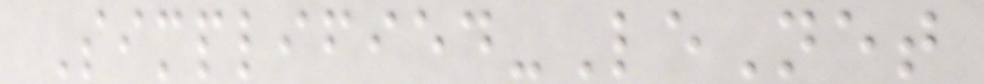Simplified-LeNet
